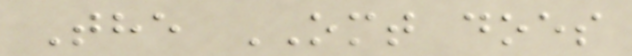The OMT does
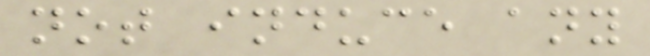not induce any
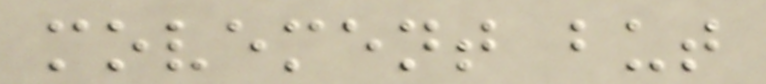movement but
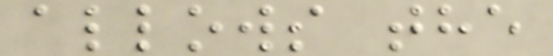allows the
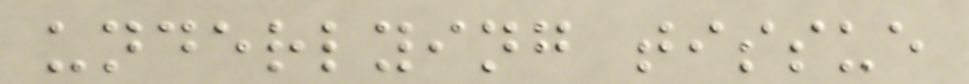underlying tissue
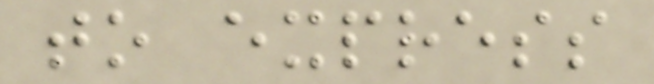to express
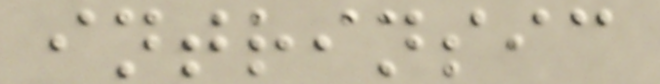intrinsic
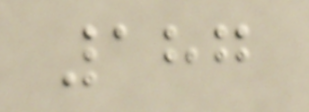187
